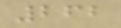262
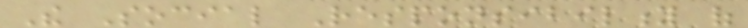The Social Responsibility of
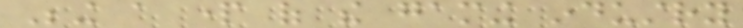Being a part of the gaming industry
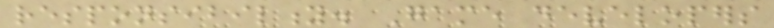responsibility. Game developers
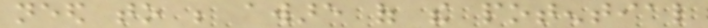need to be aware of the potential
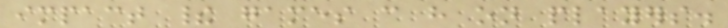impact their games can have on players.
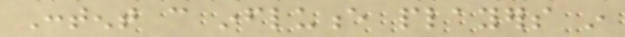Content can influence players in
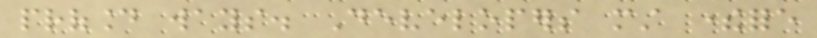profound ways. Developers must therefore
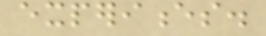experiences.
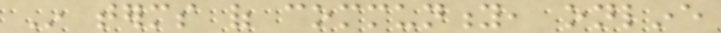In terms of community, online
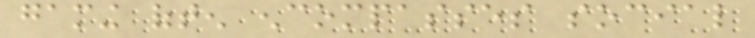gaming often encompasses social
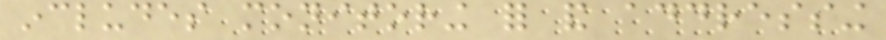includes monitoring for and addressing
